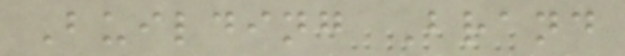Building Brand
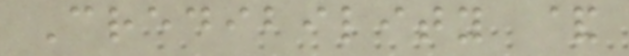Credibility &
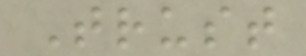Trust
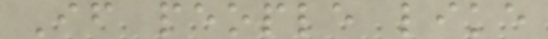If people like
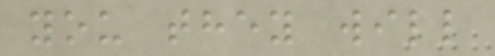you they will
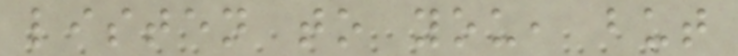listen to you, but
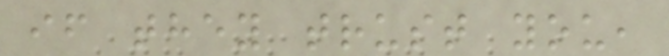if they trust you,
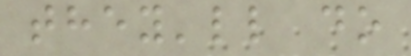they'll do
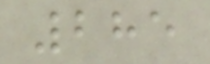285
